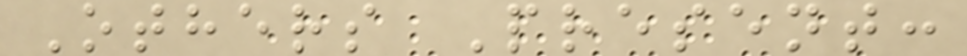Others Present:
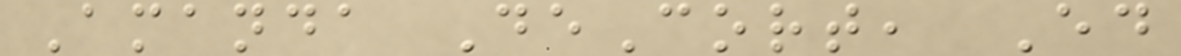Amanda DeCort, Ed
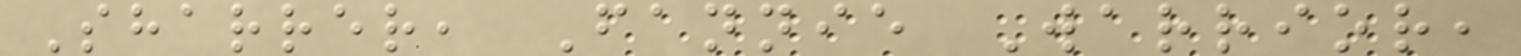Sharrer, Fannie Warrior,
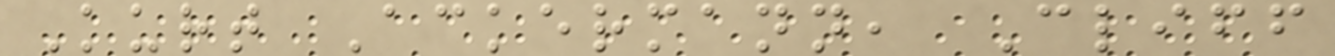Kurt Ackermann, Cliff
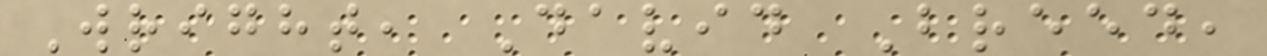Wright, David Breed,
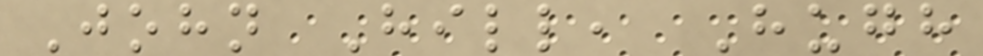John Hill, Hugh
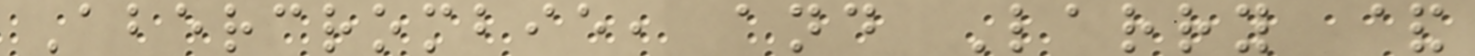Abercrombie, and Larry &
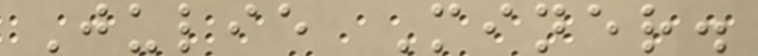Julie Miner.
